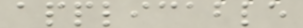applicable
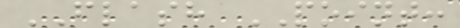FLASH POINT:
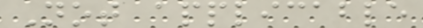Not applicable
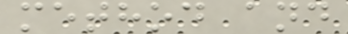method and
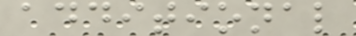additional
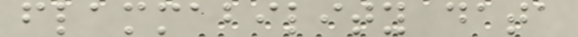flammability data
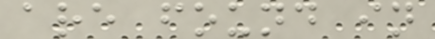are found in
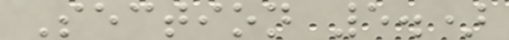Section 5.)
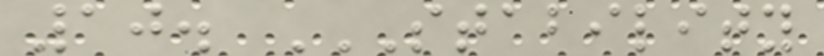10. STABILITY
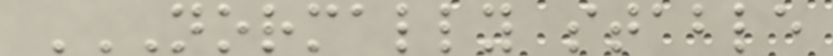NORMALLY STABLE
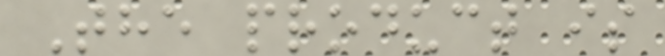The product is
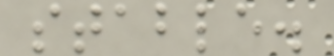stable.
